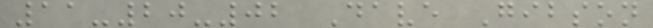11-20-02 Dave Gibson
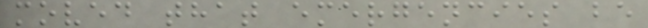moved that emergencies be
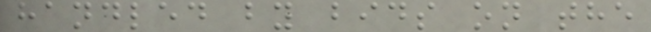handled by bids on the
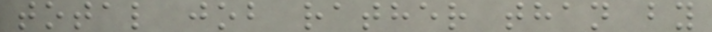total job rather than by
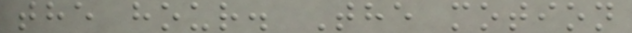the hour. The motion
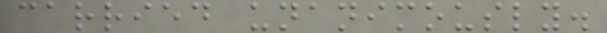carried unanimously.
